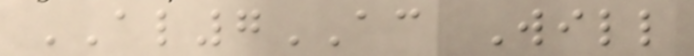AL7AC Will
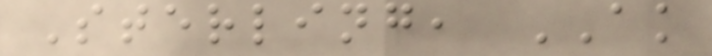Sterling, AK
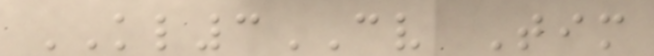KL3CV Tim
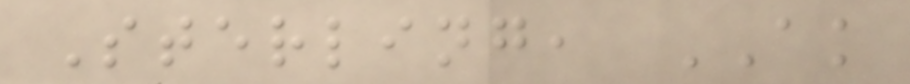Sterling, AK
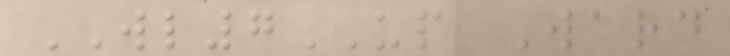WL7UP Ward
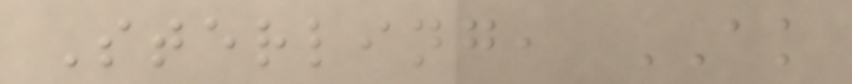Sterling, AK
